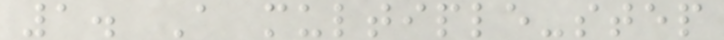1. A multiple-step
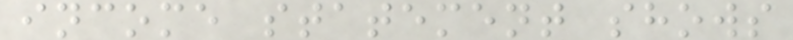income statement shows
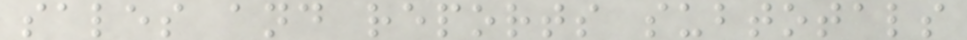sales and reports subtotals
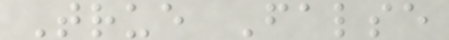True False
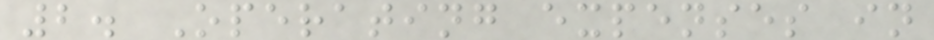2. Operating expenses in
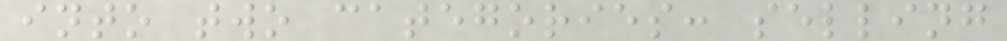into two categories: selling
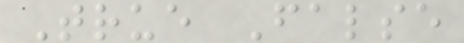True False
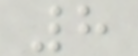8
